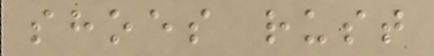shoes rust
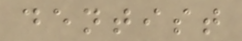dentist
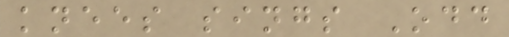knees sings Odd
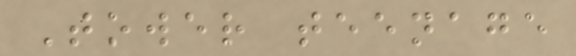Tower teenage
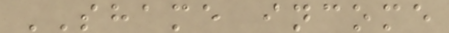SHAME income
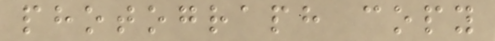photograph copy
